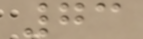73
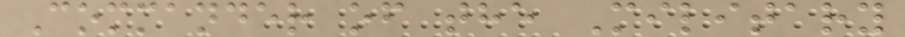Commander of the Military
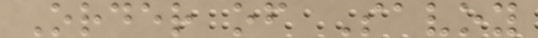Order of Savoy
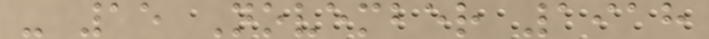- 15 November 1918
